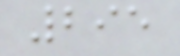295
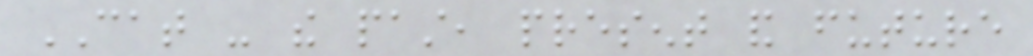CAT - the past, present and future
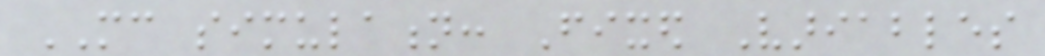MC simulation: Fixed Variables
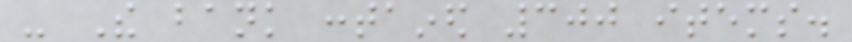- The bank contained 300 items.
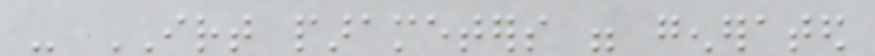- IRT parameters were generated
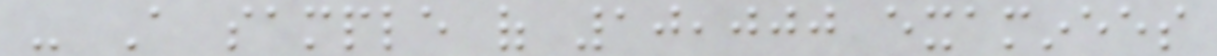- A sample of 10,000 examinees
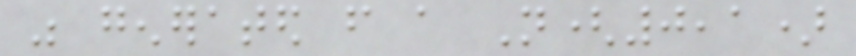was generated from a N(0,1)
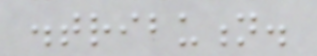distribution.
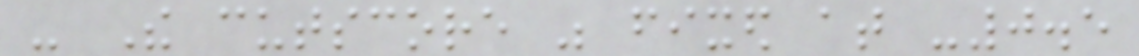- The cutscore was fixed at -0.5
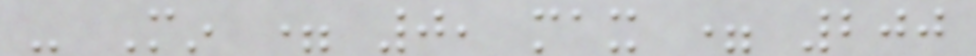- Min = 0, max = 200
